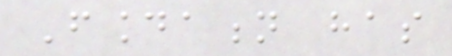Foundation has
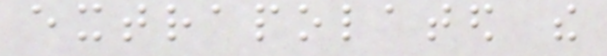extrapolated the
